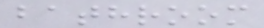bathroom
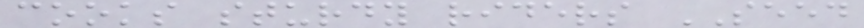cooks sturdy riders SEED
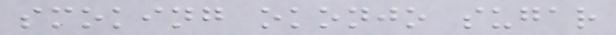smoking okonjo sugar
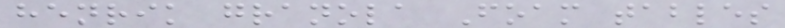henrik granola Foam tables
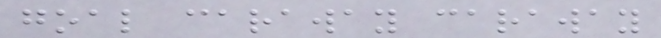goal caraway caraway
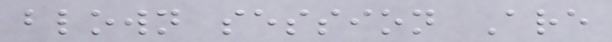blown session Are
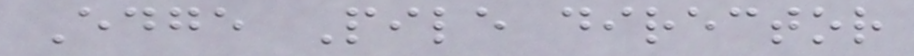Edge Pile director
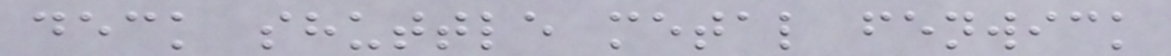deck shuttle metal fenwick
